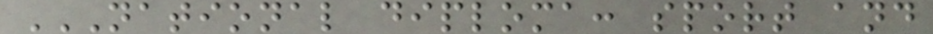NATIONAL DIPLOMA: SPORT AND
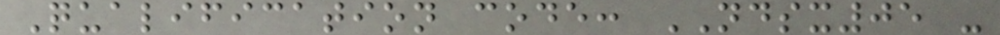Qualification code: NDSX05 -
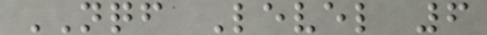NQF Level 6
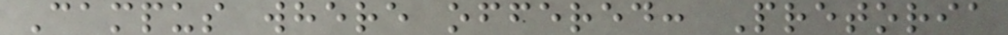Campus where offered: Pretoria
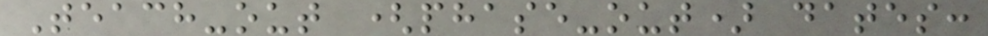Teach-out (phase-out) dates:
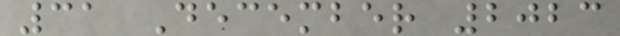31 December 2023
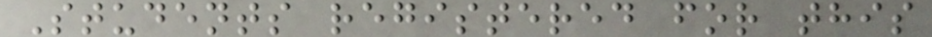Students registered for this
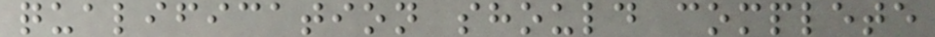qualification should complete
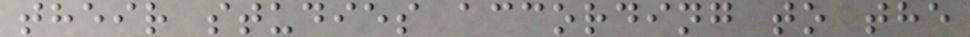their studies according to the
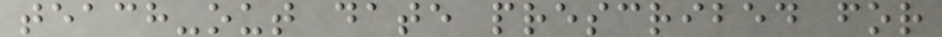teach-out date prescribed for
